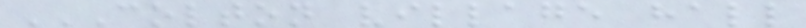COLTON VILLAGE HALL
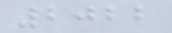2022
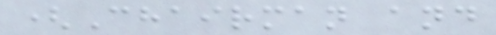(Chairman and
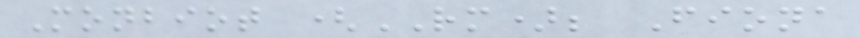Monbiot (RM); Fiona
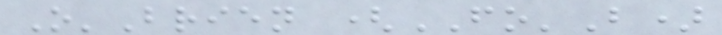O'Brien (FO'B)
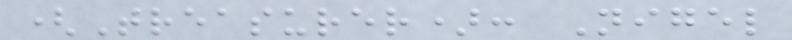(Treasurer): Nigel
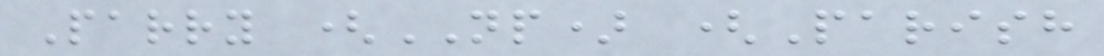Parry (NP) (Parish
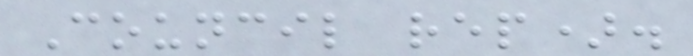Council rep).
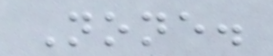None.
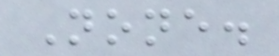None.
